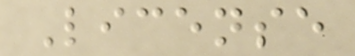License
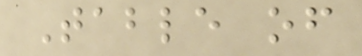Table of
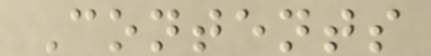Contents
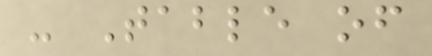- Table of
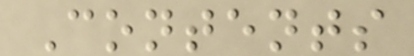Contents
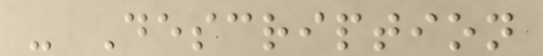- Description
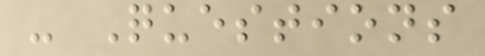- Questions
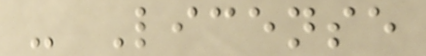- License
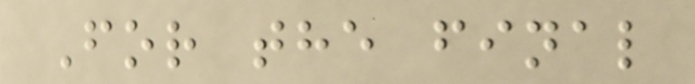For the final
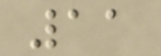11
